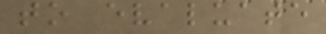to evaluate
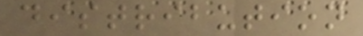distribution
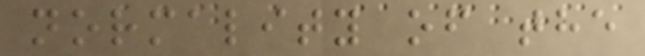normality of the
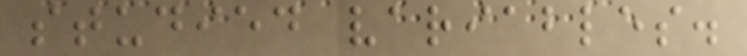studied variables.
